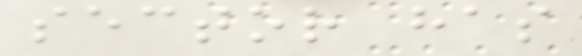sector has
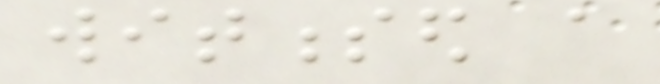witnessed a
